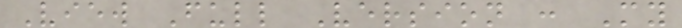View Full Version : My
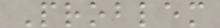Problem
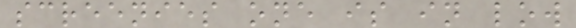screenies one is in low
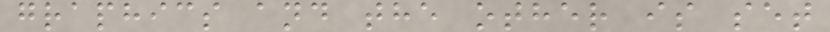graphics and the other is set
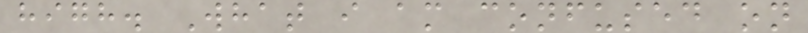high. What i am confused on
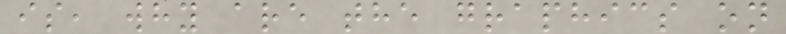is, why are the graphics on
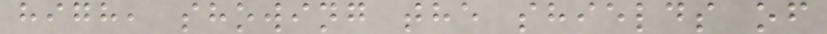high, showing the shields of
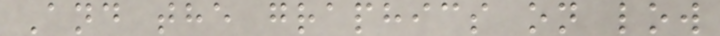And the graphics on low
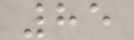85
